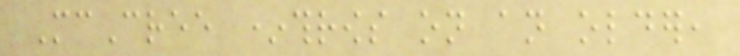McCree *throws on an older,
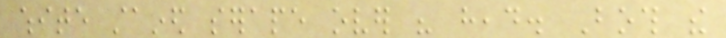white stained serape over his head. Both the
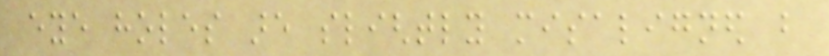eye holes are slightly misaligned but
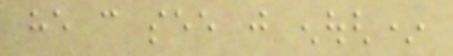he can see just enough*
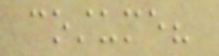costume?
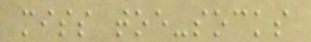miss toe-socks
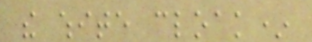the white cloak*
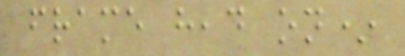frame head on*
